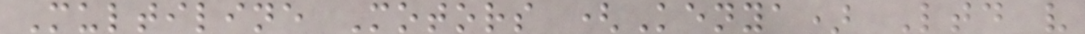Multiline Motors (Kenya) Ltd v
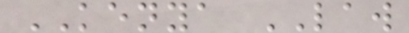KENYA LAW
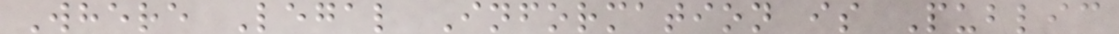Where Legal Information is Public
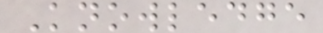Knowledge
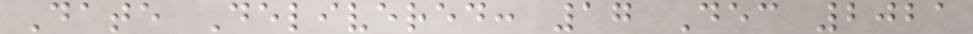Date Delivered: 17 Dec 2021
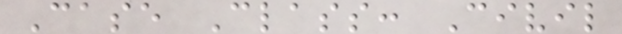Case Class: Civil
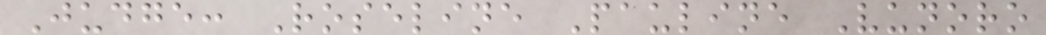Judge: Roseline Pauline Vunoro
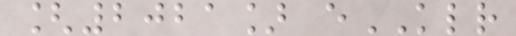[2021] eKLR
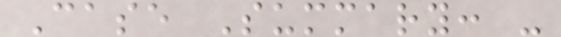Case Summary: -
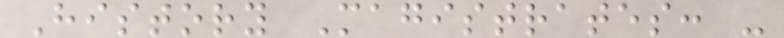History Magistrates: -
